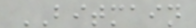BITMAIN
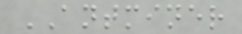ANTMINER
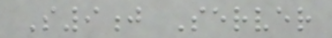S9j Server
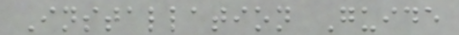Installation Guide
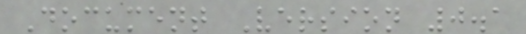Document Version 0.1
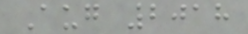Aug 2018
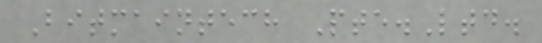Bitmaintech Pte.Ltd.
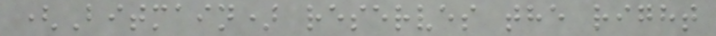(Bitmain) reserves the right
